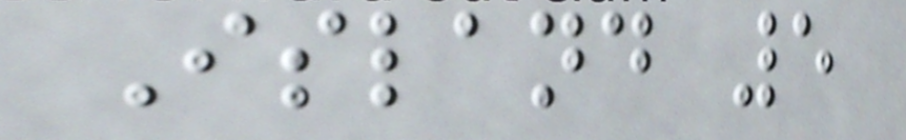Island 5
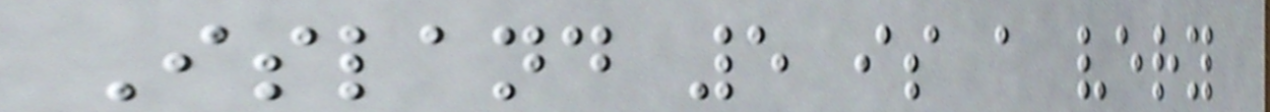Island 5 is a very
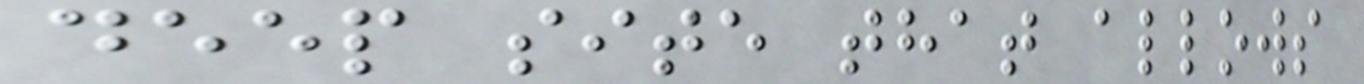deep site that allows
